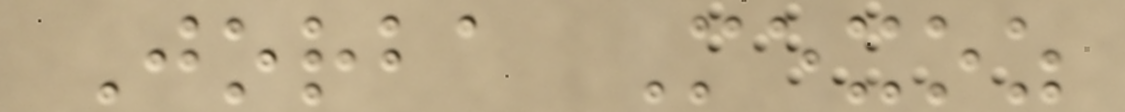Jorba Mexoz
